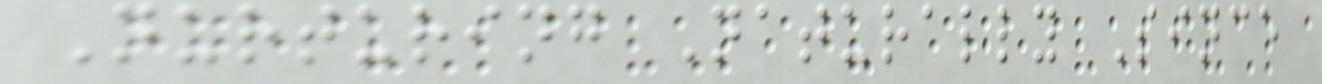Nurturing Naturally Since
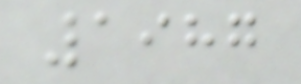1987
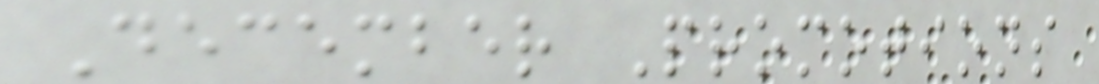December Promotions
